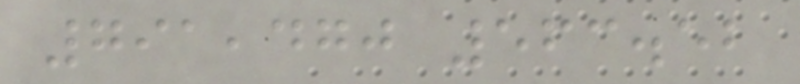791,470 563.52
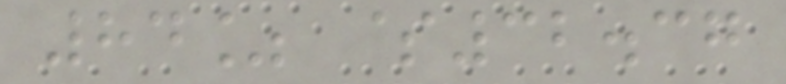84% $32.37
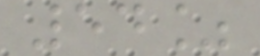54%
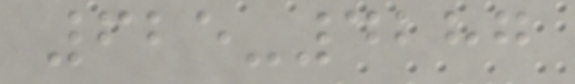625-4287
